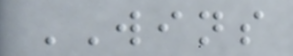WINS
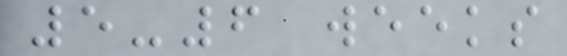5-6 weeks
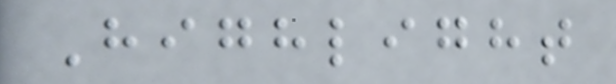Highlight
